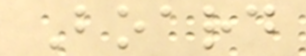Board
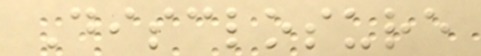Disclosure
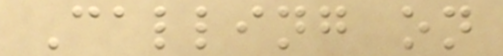Calling on
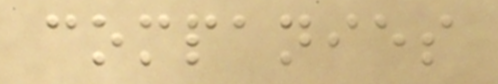companies
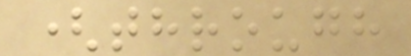(through
